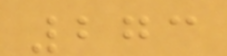273
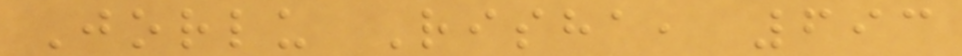Jorlu Risha, 693
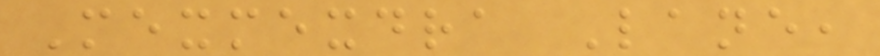Mexmexdra Lane,
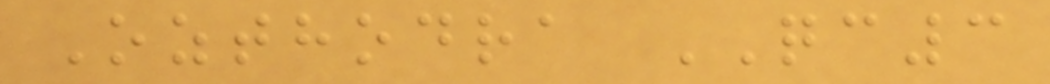Ozthodra QC3
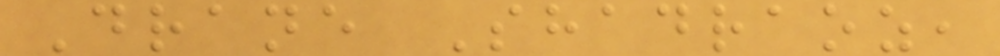Drane Shadraoz,
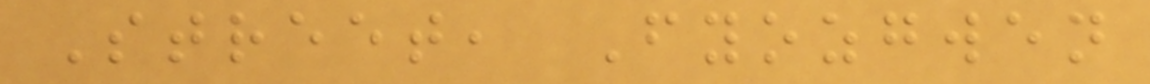Street, Fyozgwen
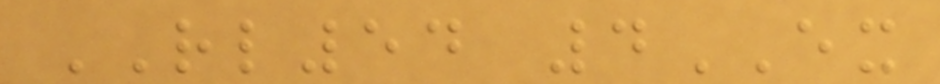RL54 4EX
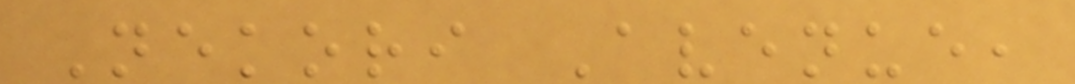Nekori Avenue,
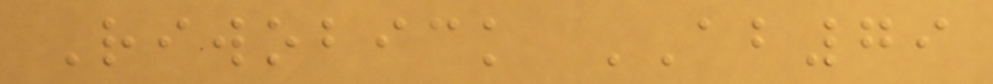Riwobick AB79
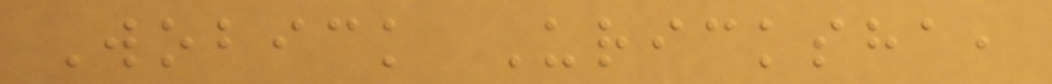Wobick Uricksha,
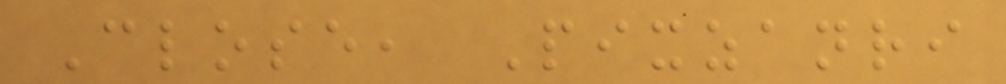Close, Pixzanri
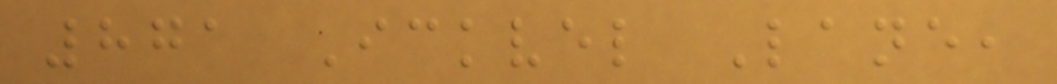871 Ickvel Lane,
